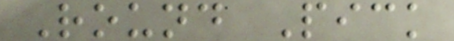Round Pick
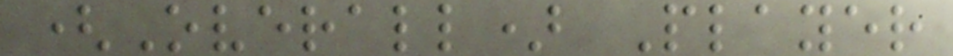(Overall) Player
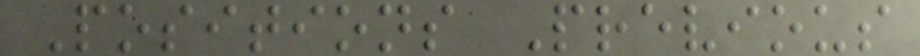Positions Previous
